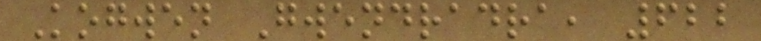Kogwen Gwendradra, 622
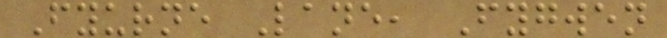Fyurne Lane, Fygwen
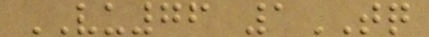VU76 1TQ
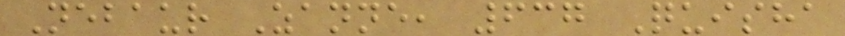Nebaur Zanne, 637 Quisha
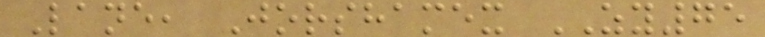Lane, Jorshamex ZY75
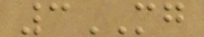3MG
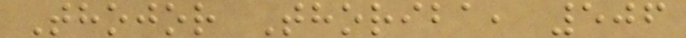Thojor Thoriba, 506
